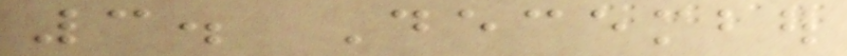3. December
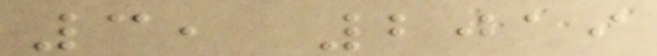3, 2019
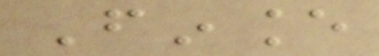Finance
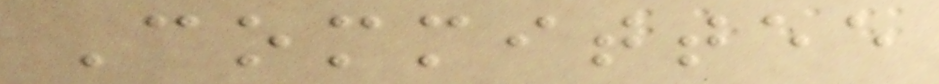Committee
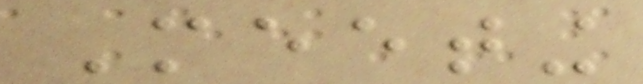Meeting
